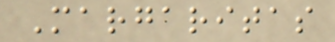Margaritas
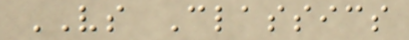VS Classics
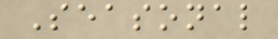Seasonal
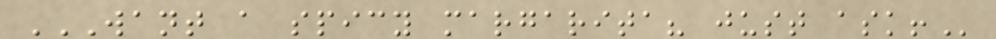WANT A SPICY MARGARITA? JUST ASK!
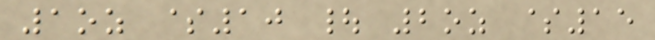1oz $10 | 2oz $15
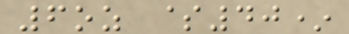6oz $40*
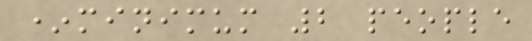*minimum 2 people
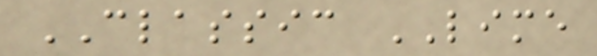CLASSIC LIME
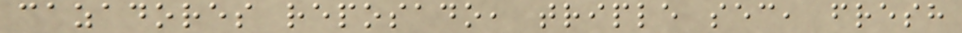cazadores reposado, triple sec, fresh
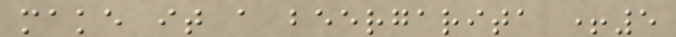make it a beergarita +5
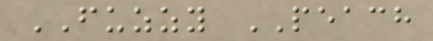FUZZY PEACH
